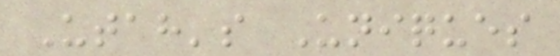Utah's Uniques
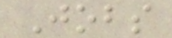Jobs
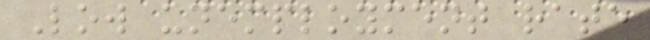Low unemployment rate
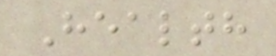Health
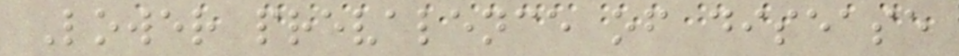Lower prevalence of disease
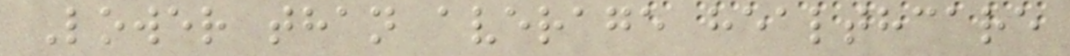Lower than average healthcare
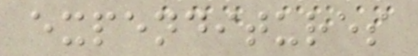expenditures
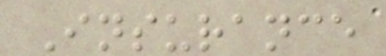Insurance
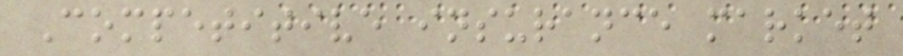Competitive insurance market
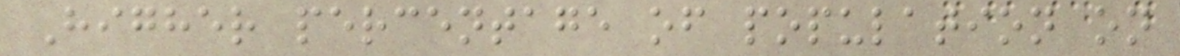Higher percentage of population on
